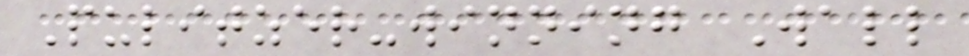Pulitzer-winning Wall
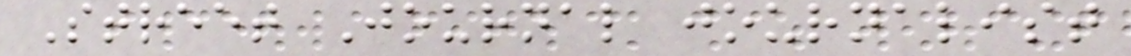Street Journal journalist
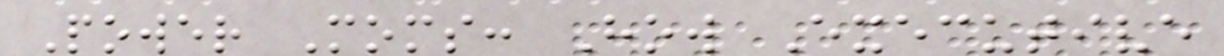Power Moms: How Executive
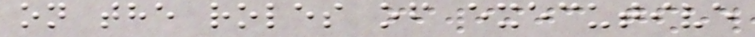on the roles of executive
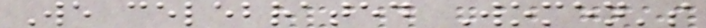We celebrated Women's
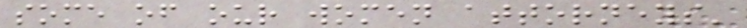some of our women attorneys'
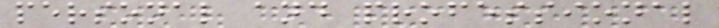personal and professional
